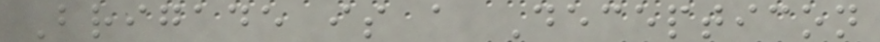Brigade is a Decepticon
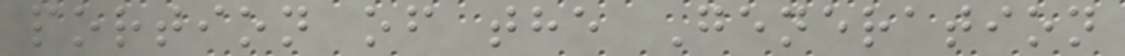portion of the Generation
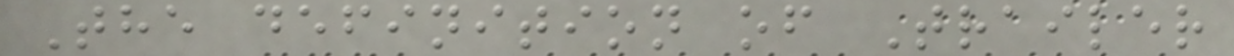The definition of Trailer
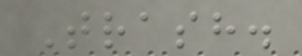Trash.
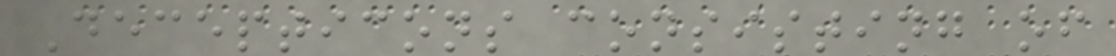Decepticons consisting of
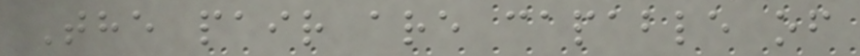The pair are capable of
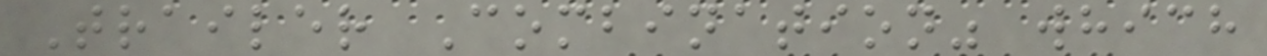Trailer Combination" which
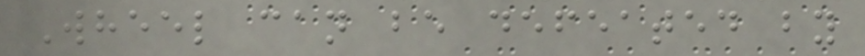Wheel can be defeated by
